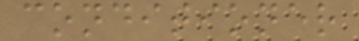conditioner
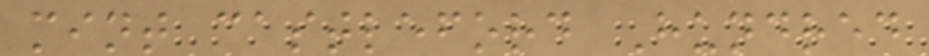mint castleford Hundred
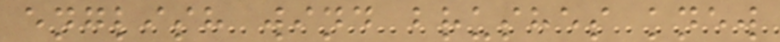english wind brushes knew
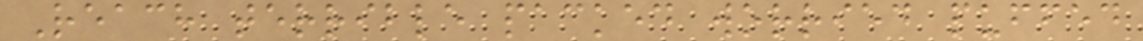Reach terrible packed worried puffed
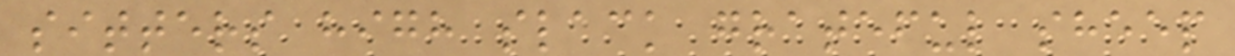sitters high slack grateful sheep
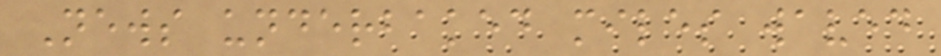News underbaked miles waved
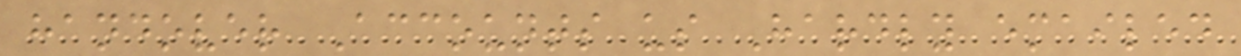handover Accounts us Hardly emailed
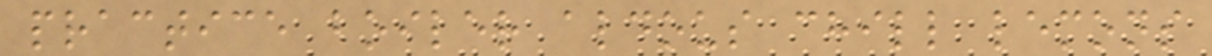practice boiler aldous chill lemons
